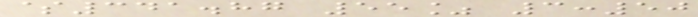$341.87 55% 3:50
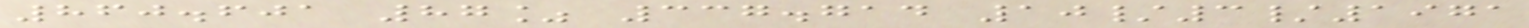860.601 87% 337.714 10/3/1971
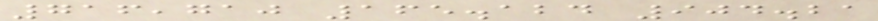716,710 165.124 904.21
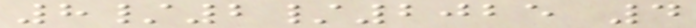8/2/2025 4
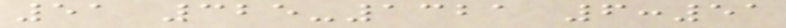51 325-1321 6:51
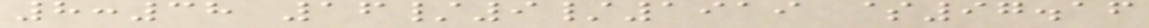8:38 16/9/1919 $97.16
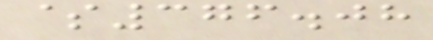$376.08
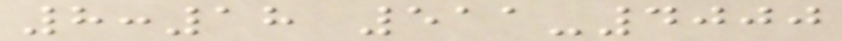8:18 511-4000
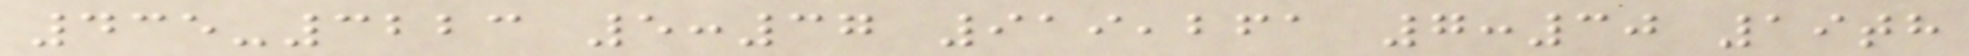435-3223 5:37 919,261 7:30 19th
